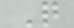Q
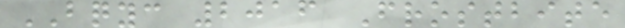BQYC 2016 Frostbite
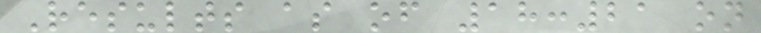Results as of 18:21 on
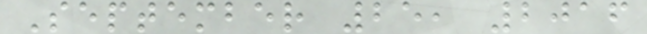September 25, 2016
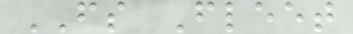FS Fleet
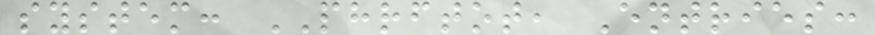system: PHRFTOT, Entries:
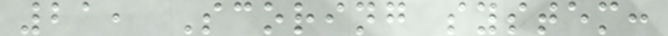21, Scoring system:
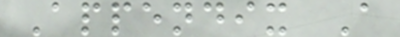Appendix A
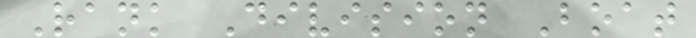Rank Division Boat
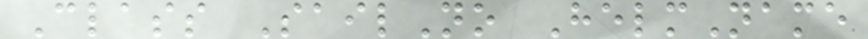Class SailNo HelmName
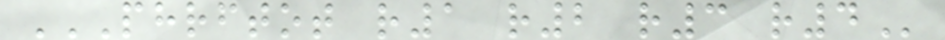PHRFTOT R1 R2 R3 R4
